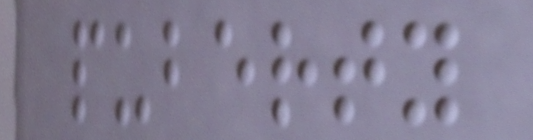puberty
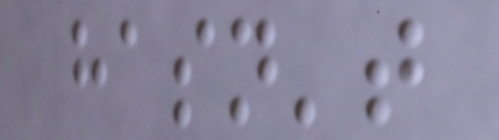hasn't
